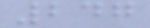247
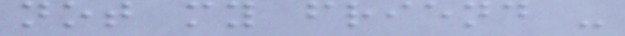not my friend -
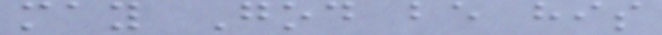may God be his
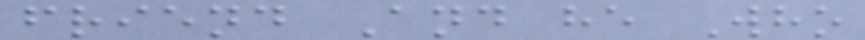friend And he Who
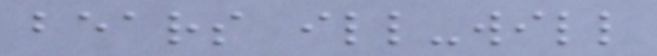bears ill-will
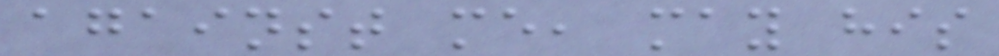against me, may his
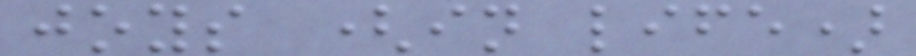joys (in life)
